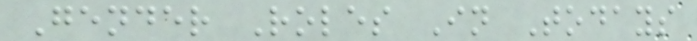Gender Roles In Todays
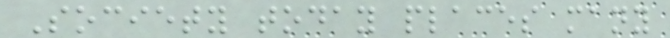Society today places many
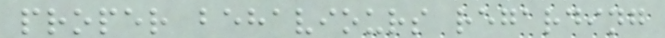proper behaviours regarding
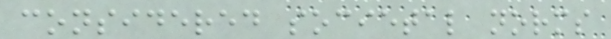considered societal norms
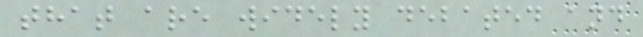that are widely debated and
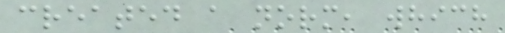created a norm, which
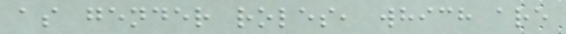as gender roles, which are
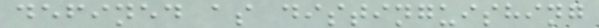defined as distinguishing
